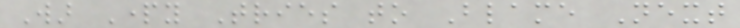War Party Tries to Blame Next
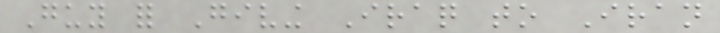Guy for Giving Iraq to Iran
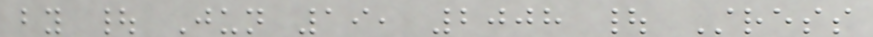by | Jun 19, 2008 | Stress
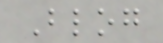Blog
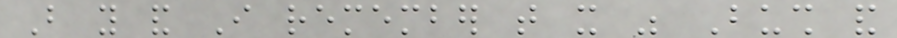But you and I remember that it was Bush and
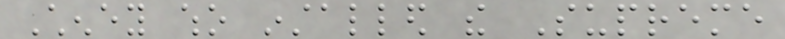Cheney who installed the Supreme
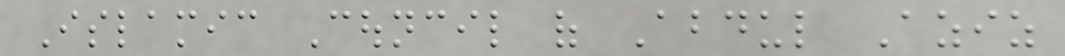Islamic Council of Abdul Aziz
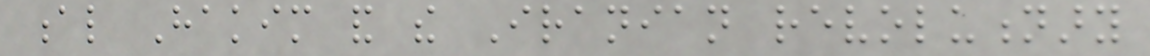al Hakim and the Iranian revolutionary
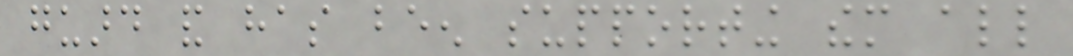guard and has been supporting them all
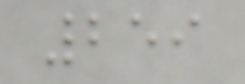259
